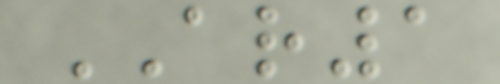AR1
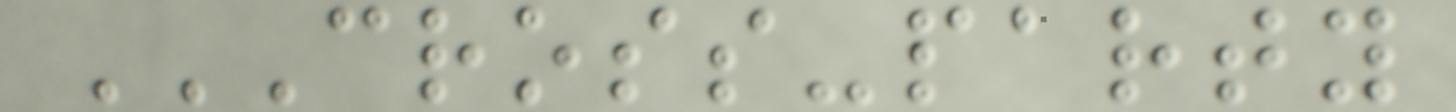CROSS-PARTY
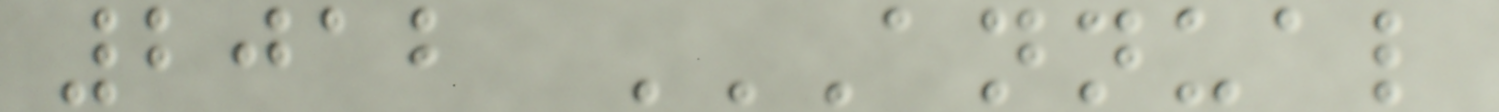2012 ANNUAL
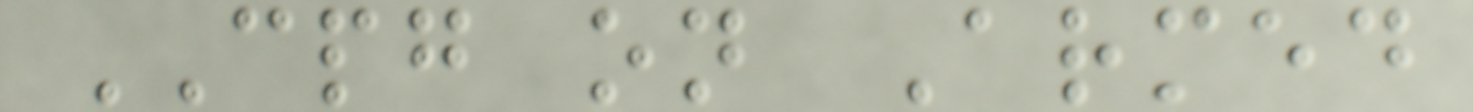CPG on Armed
